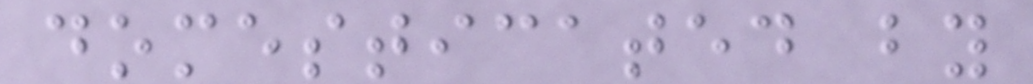domesticated by
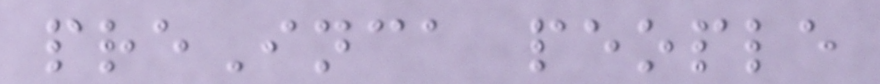preInca people
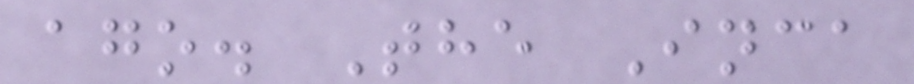ago. The Inca
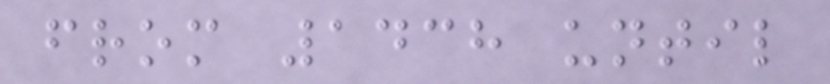from 1438 until
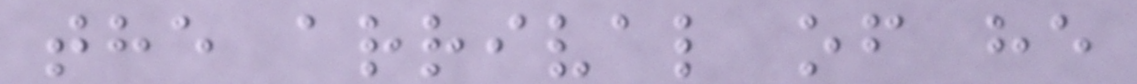the arrival of he
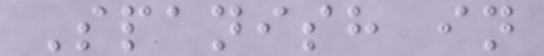Spanish in
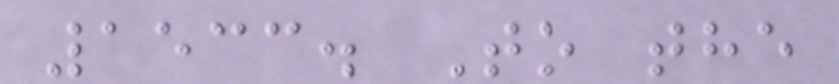1533. To the
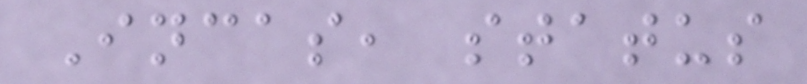Incas, status
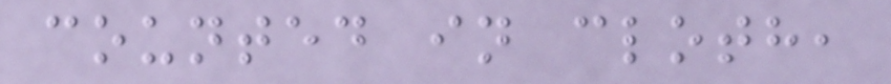counted in cloth,
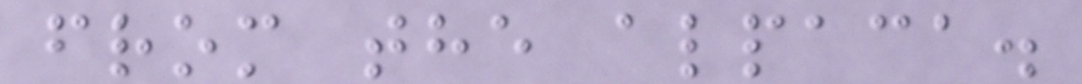from the alpaca.
